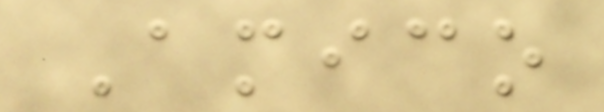Amico
